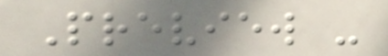Preview -
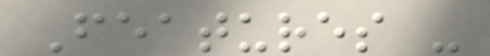Features -
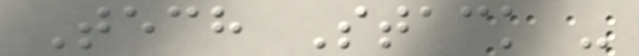Tech Stack -
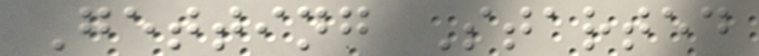Getting Started
